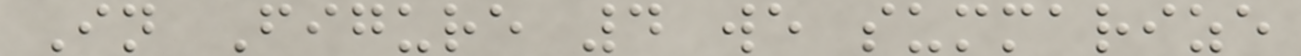In Figure 4 we summarize
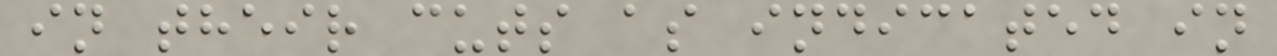in their cuts as indicated in
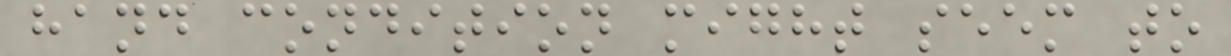hand condition might seem to
